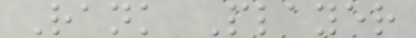Rank Player
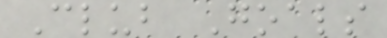Club Goals
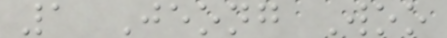1 Jeong Woo
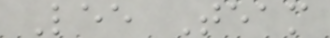Lee Team
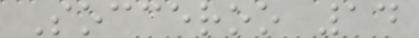Socceroo 14
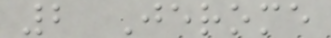2 Jerome
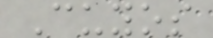Cuyos
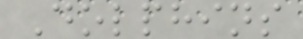Dolphins
